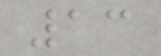13
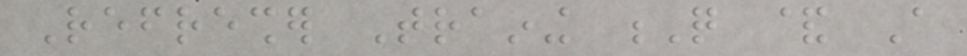Refresher Training Q & A
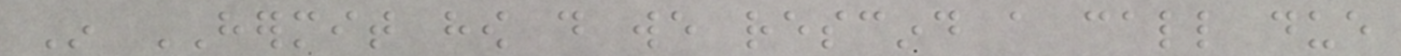In HERMIT how do we rescind a call due
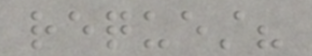request?
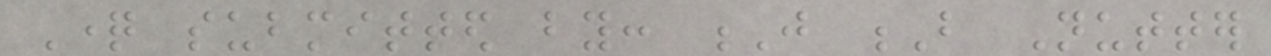Question submitted by: J B Nutter
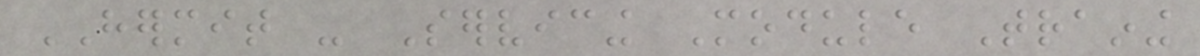HERMIT - Servicing Module Training
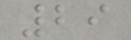29
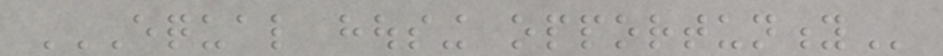EQUAL HOUSING OPPORTUNITY
